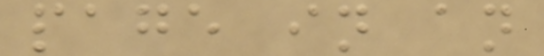page in an
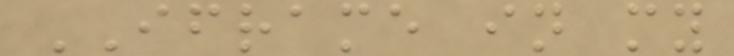IFRAME in my
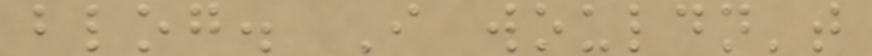blog. I wouldn't
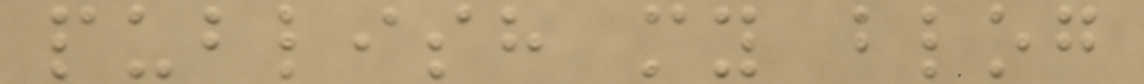publish my blog
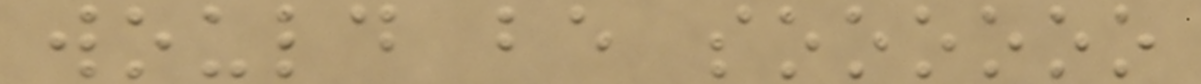would be soooooo
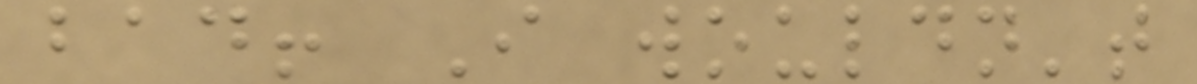bad! I wouldn't
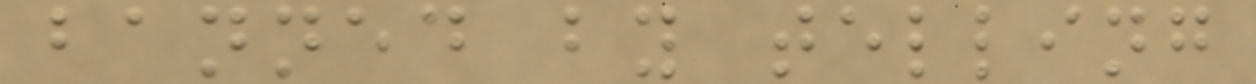banned by telling
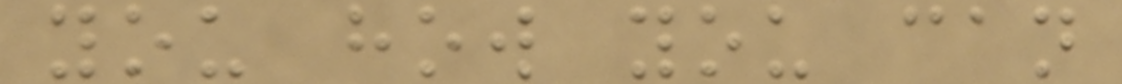you how you can
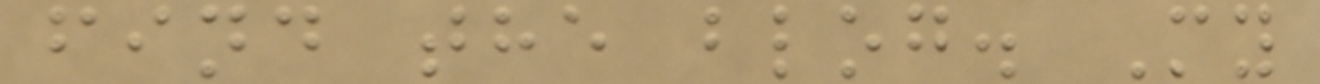find the blog. My
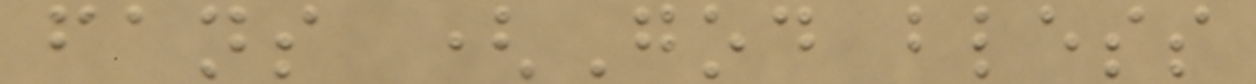fans (God bless
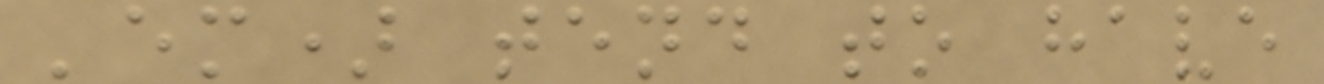'em) tend to have
